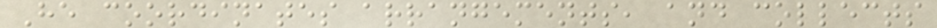He coordinates arrangements, and collects
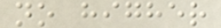no higher
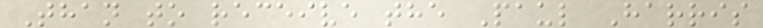Than to receive the Paul Harris
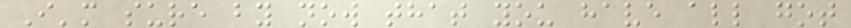I'm sure by now that you have all got
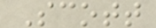Scott
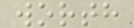worth
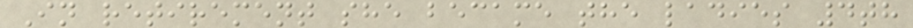In retirement she became the ladies 4th
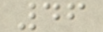46
